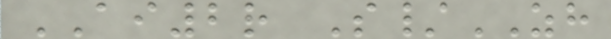AI2r S/ZH
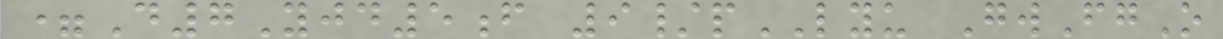=D7Yjd5f 9/pLYU GwFgO
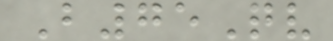B75Qv
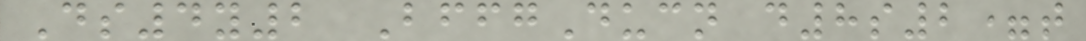Ds4y2 BffgDucn d8s2=t
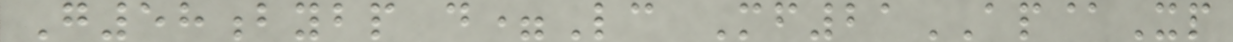G58bybp d=Lc Mf21AP@Xp
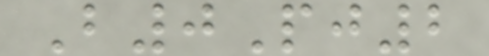B0Pj2
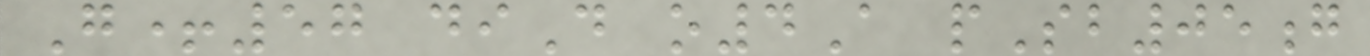G+57 diD o4A pSb05g
